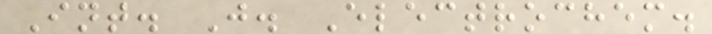Int. J. Electrochem.
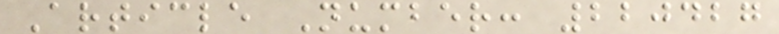Article Number: 220427
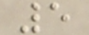5
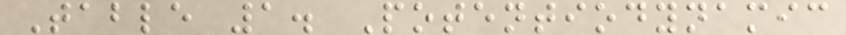Table 1. Potentiodynamic
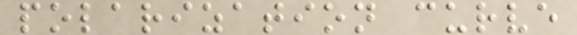polarization curve
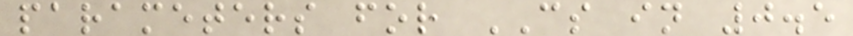parameters for CS in 0.5
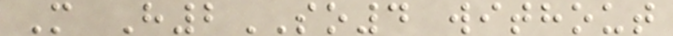M H2SO4 without
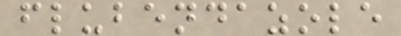flubendazole
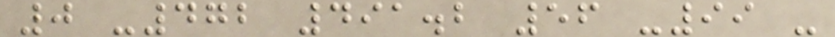0 -472 491.2 56 -99 -
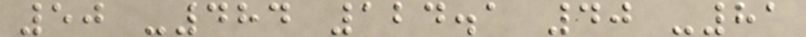50 -484 124.1 40 -81
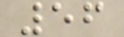56
